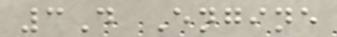3D Engine
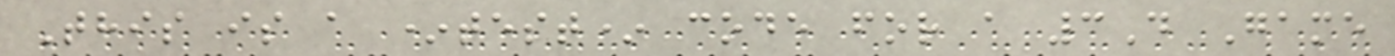This is a *test* code for a 3D Game
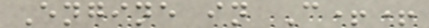Engine in C++
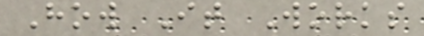How It Works
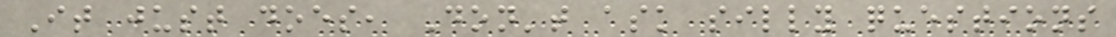It just does, Don't ask silly questions
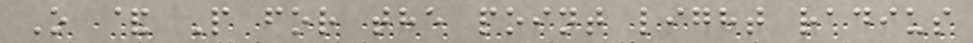O & P for the point light radius
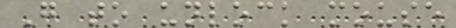G to unlock mouse
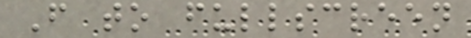F to fullscreen
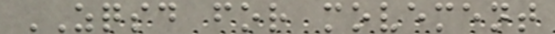ZQSD for movement
